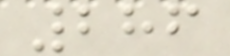286
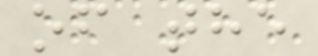of the
